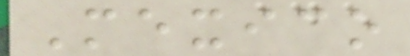Mexico
